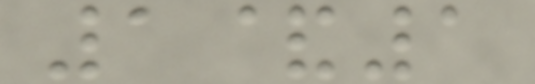1&1
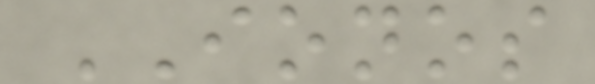IONOS
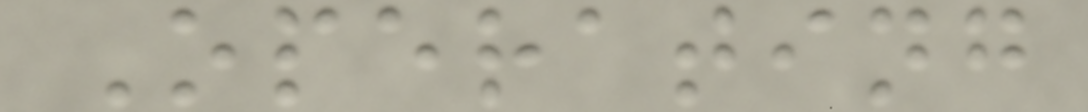Operating
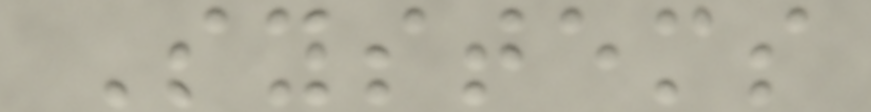Systems
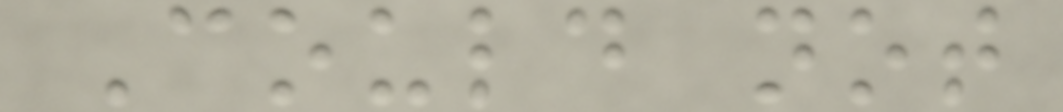Could not
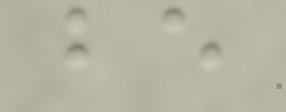be
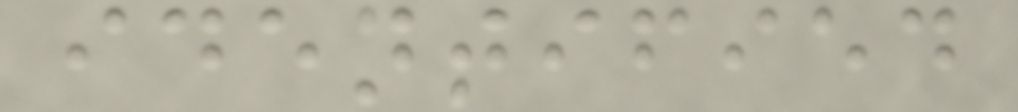identified
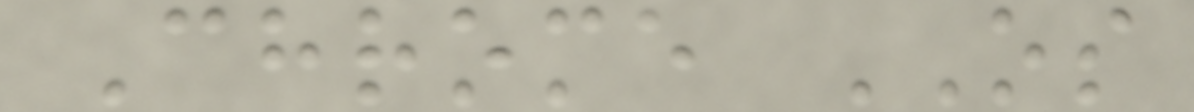Chrome OS
